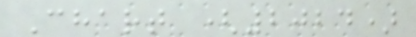Chart (2024)
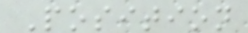Position
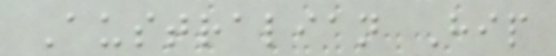Australian Hip
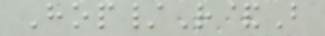Hop/R&B
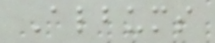Albums
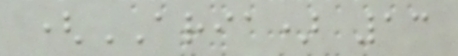(ARIA) 13
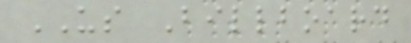US Billboard
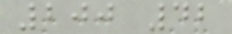200 42
